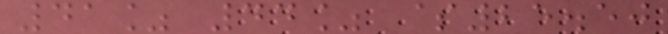41% 44% $25.50
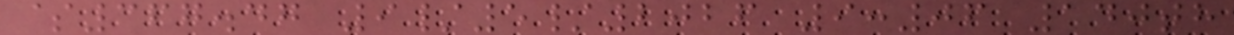$367.47 9/5/2026 9:06 140th
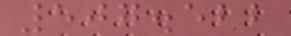507.522
